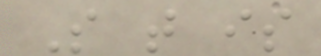So that is
